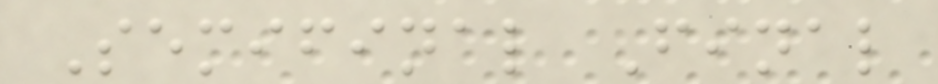Semifinal Final
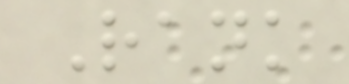Rank
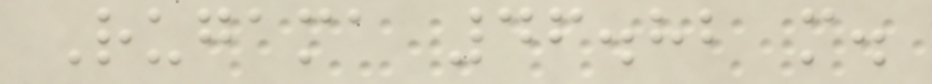Rugama 46.82 m.
